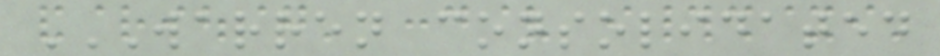WARREN CONSOLIDATED
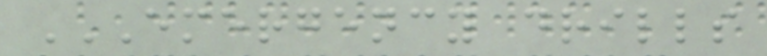EMERGENCY DRILLS
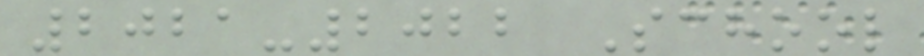2021-2022 School
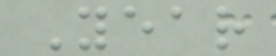Year
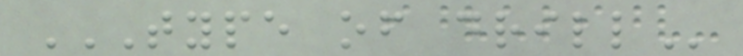TYPE OF DRILL
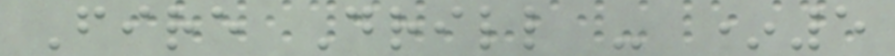Fire Drill - *5
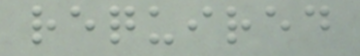required
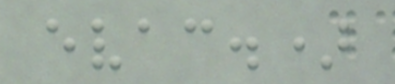evac.)
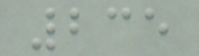235
